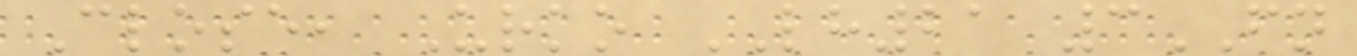Close, Urko LH21 3FN
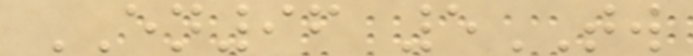EN96 5TW
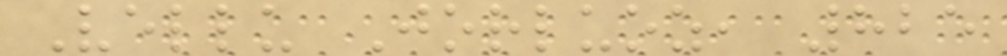Vellu Jorluoz, 825
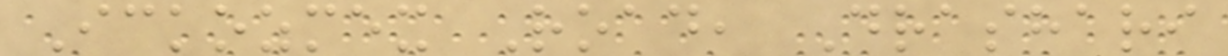Ickozmex Road, Drashari
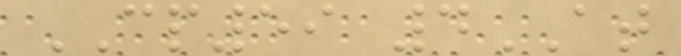CP59 4AT
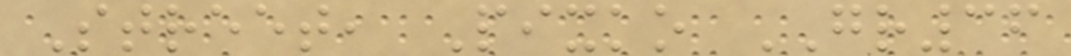Street, Pixko GR36
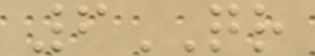6QR
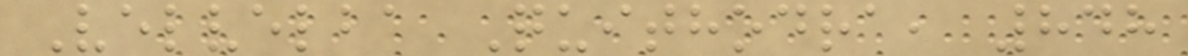Velvelba Quithodra, 848
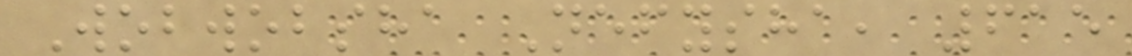Wobwobsha Nefysha, 615
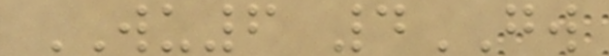WU6 4GW
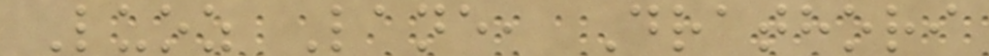Luoz Lane, Drathori
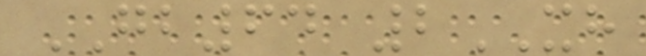GB64 2XH
